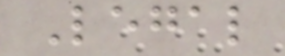Legal
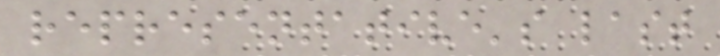representative's last
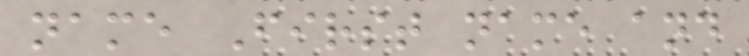name First name and
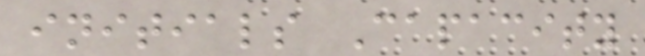initials Capacity
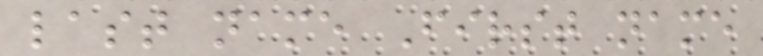last name First name
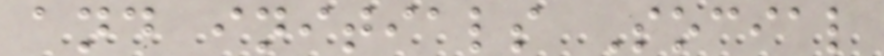and initials Social
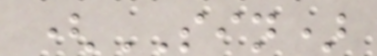(SIN)
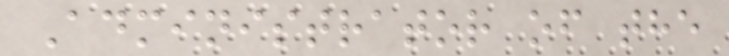Administrator of the
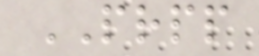PRPP
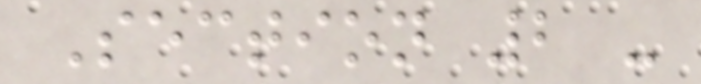Section 2 -
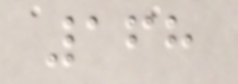168
